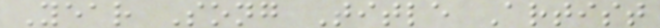Year Song Title Artist
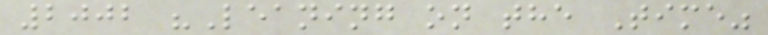2002 "Leaning on the Time"
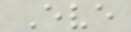Eve
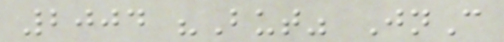2004 "But" JnC
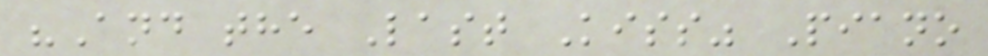"And the Last Kiss" Piano
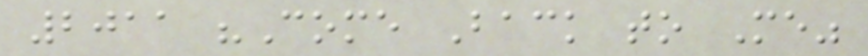2011 "Come Back to Me"
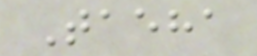Taeha
